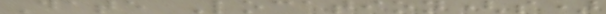Date Location(s)
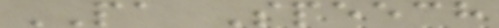PA Speech
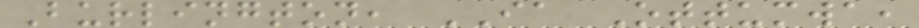Burlington, IA Ottumwa,
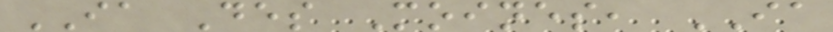IA Des Moines, IA
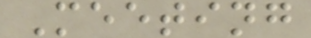Meeting
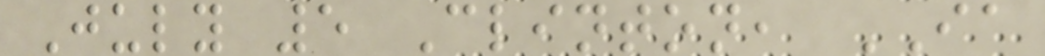July 5 Clinton, IA
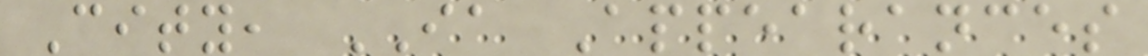City, IA Appearances
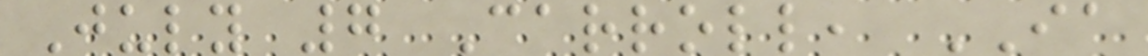July 7 Carroll, IA
